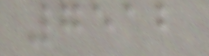7512
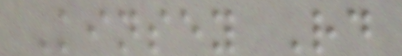Kinsey Rd
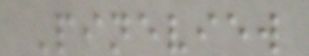Pineview
